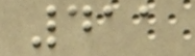411
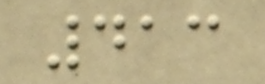413
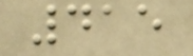415
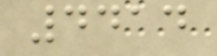4414
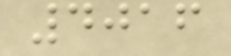4016
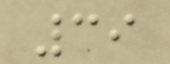39
